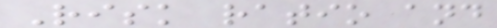Risk ratio and
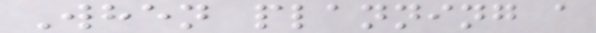When planning a
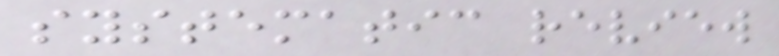systematic review
